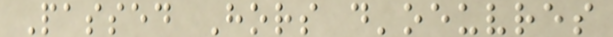Passed Hors d'oeuvres
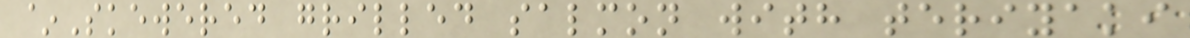~Skewered grilled salmon with teriyaki
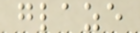glaze
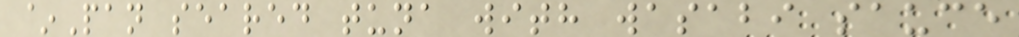~Pan seared tuna with wasabi sauce
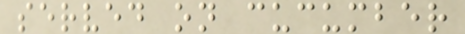served on cucumber
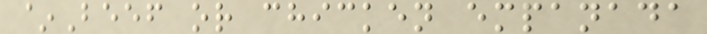~Beef or chicken empanada
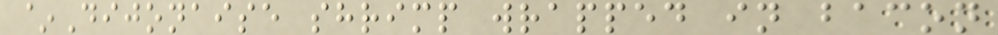~Dijonaise shrimp wrapped in bacon
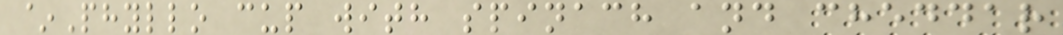~Phyllo cup with spinach and cheddar
